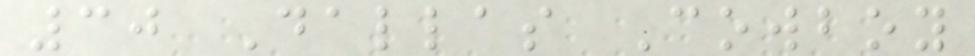30 Dallas Cowboy
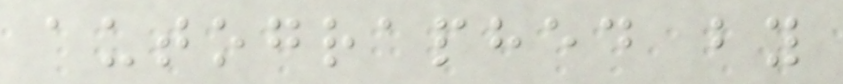autographed by
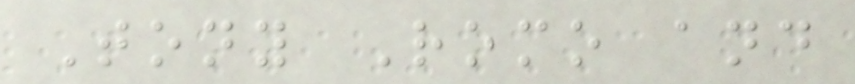Tony Romo and
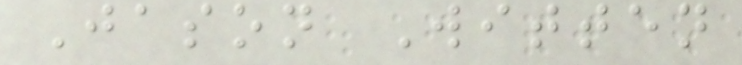Jason Witten
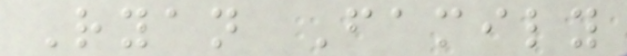Ryan Family
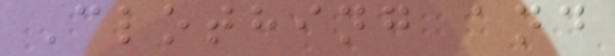Clothing and
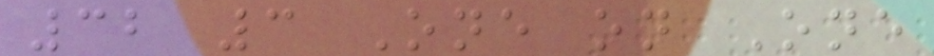32 3 One on One
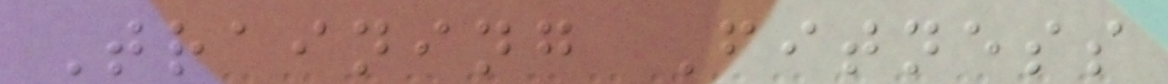Training Fitness
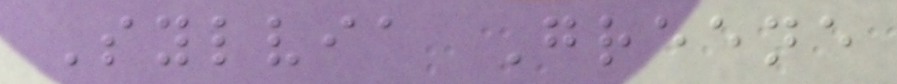Sylvia Greene
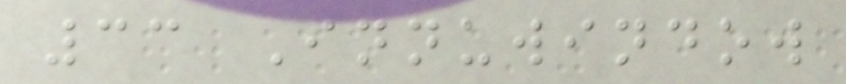33 Innuwindow
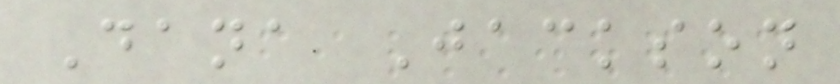Dana Jackson
